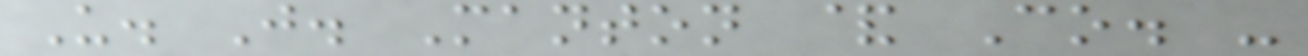U. J. Manton & Co. -
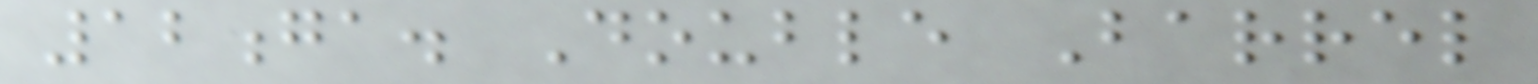12ga. Double Barrel
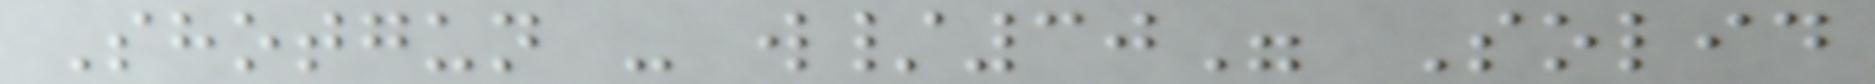Shotgun - w/30" Solid
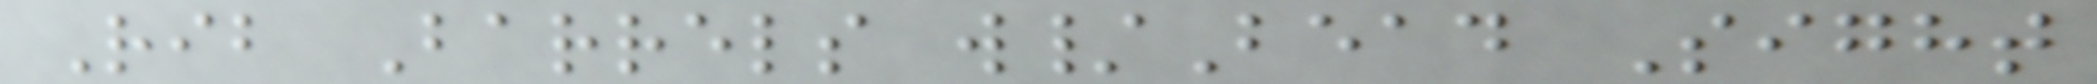Rib Barrels w/Bead Sight
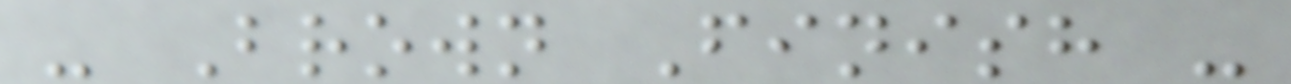- Brown Finish -
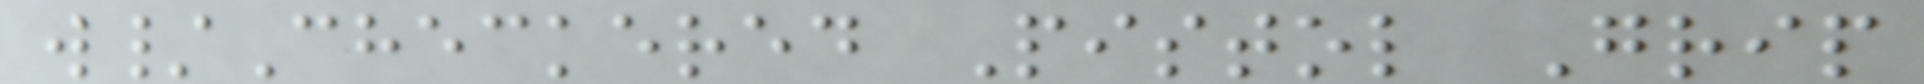w/Checkered Pistol Grip
